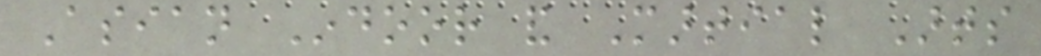Asian Indoor and Martial Arts
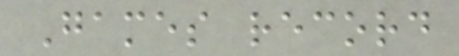Games record
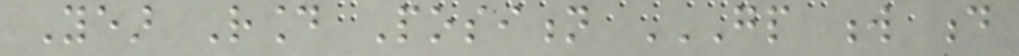Year Round Position GP W D
